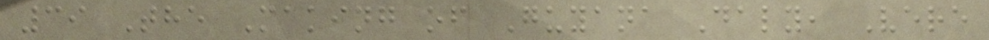39 The Making of Guyana Daly, Vere
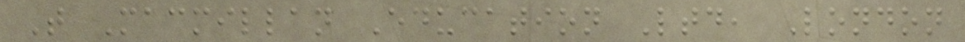T Macmillan Education Ltd, London
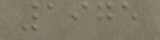1975
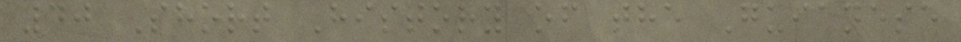40 Short History of the Guianese
